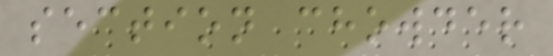section chowder
